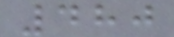480
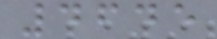4645
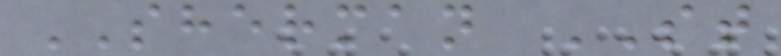SHERMAN ST
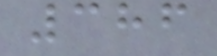386
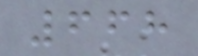668
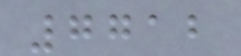7712
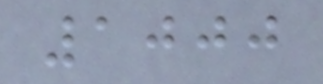1000
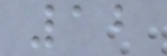12
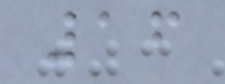16
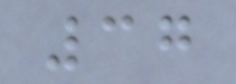37
